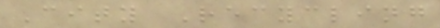City Recycling
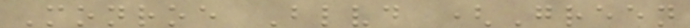Monroe Blvd (Green
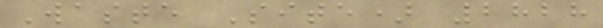Waste Site) 2828
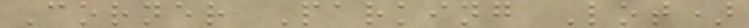Corner Parking Lot)
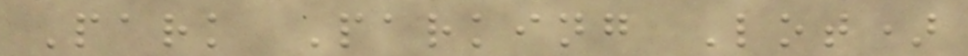Park Parking Lot)
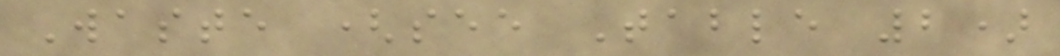Waste (see Table 2)
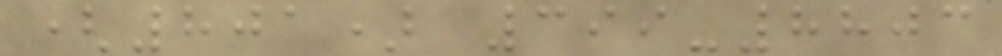(801) 399-8803
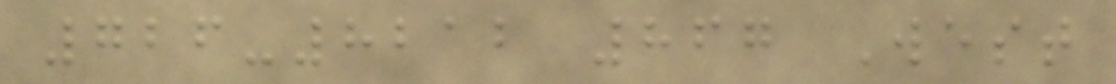726-8212 867 West
